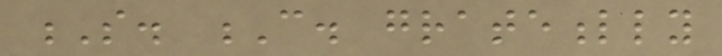S. C. gratefully
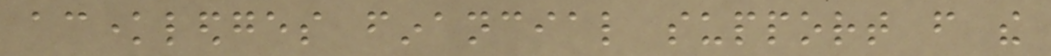acknowledges financial support from the
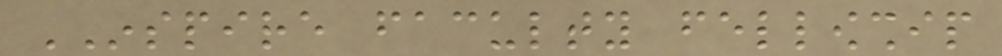INSPIRE faculty fellowship
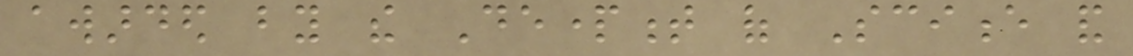awarded by the Department of Science and
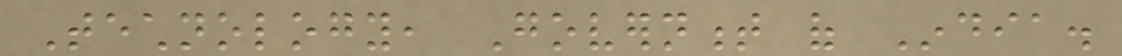Technology, Government of India.
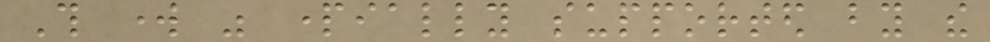This work was partially supported by the
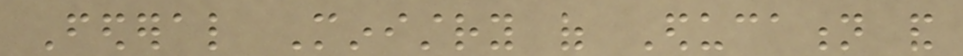Federal Ministry of Education and
